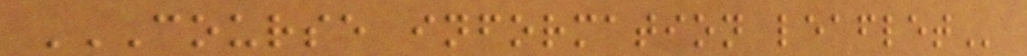COURSE INFORMATION LEAFLET
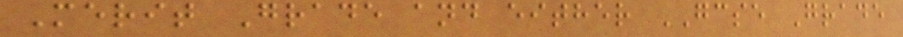Merit Grade and either GCSE Grade
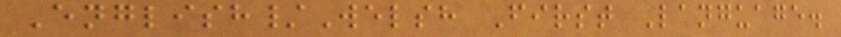English/Welsh First Language.
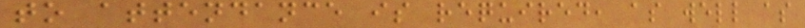to attendance is required, as well as
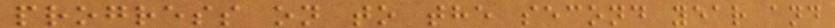progress on to the second year and
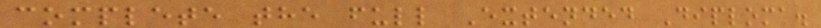complete the full Extended Diploma.
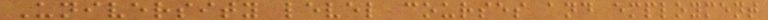University level courses and employment
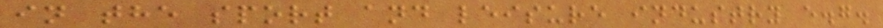in the sport and leisure industry e.g.
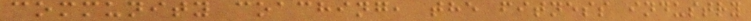community coaching, the fitness industry
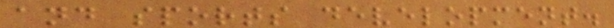and sports development.
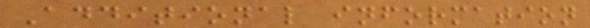Additional information
